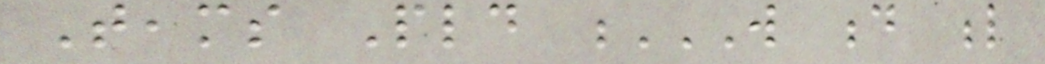Teams Pld W D L
